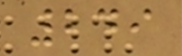249
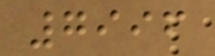7996
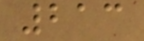213
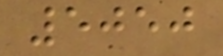5050
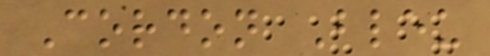Cordon Bleu
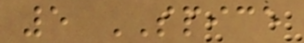5 SPICE
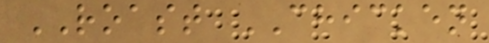ROAST CHICKEN
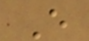E
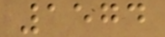1574
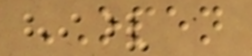OPEN
